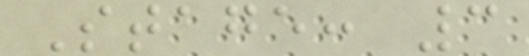Stage: 3
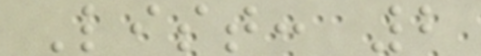List: 2
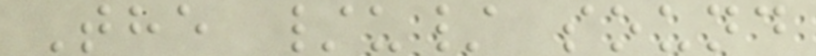The /u/ sound
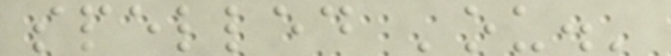spelled 'ou.'
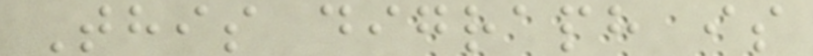This digraph is
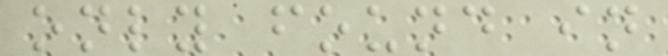only found in
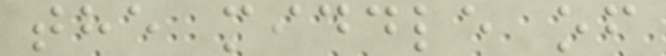the middle of
